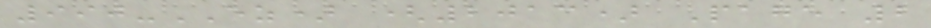990-EZ) (2013) Page 2
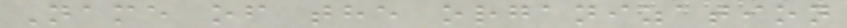Name of the organization
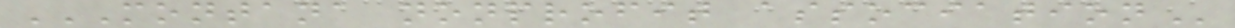MONTANA NONPROFIT ASSOCIATION
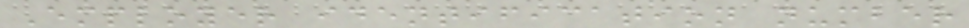Employer identification number
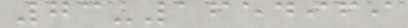73-1654969
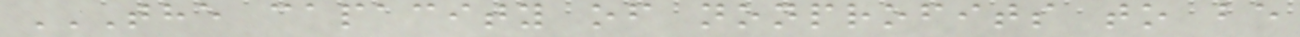THE CAPACITY OF NONPROFITS TO BE
